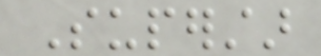Superstar
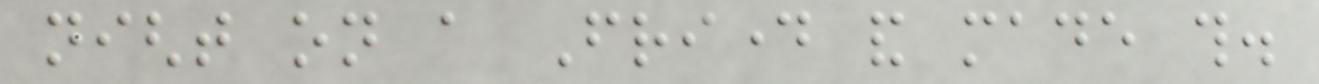night on a Friday and made this.
